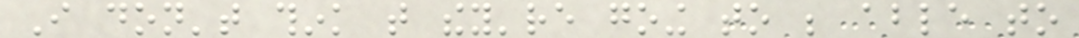I don't think that they're going to be able to
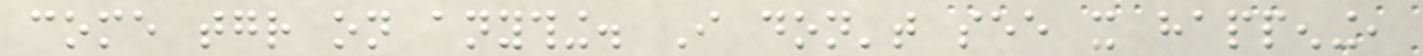come together on anything. I don't see it happening,
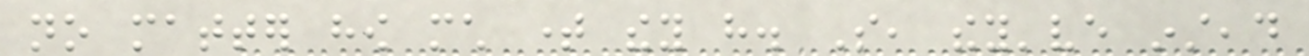no matter how much time they have. So, they've instead
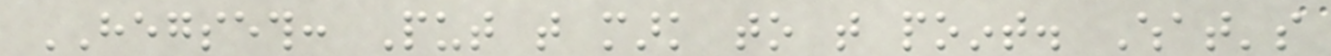HEGSETH: Put that mark to that point. What's
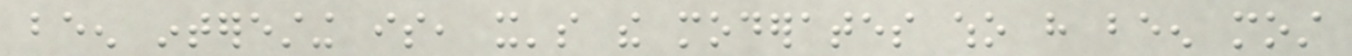been interesting is, it's the moderates who have been most
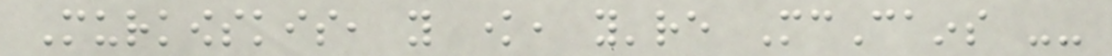Murkowskis, you know, you're McCains --
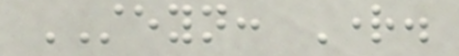STEYN: Right.
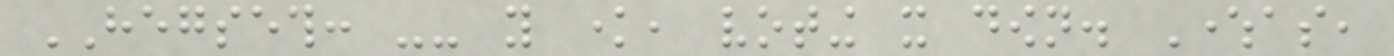HEGSETH: -- you know, voting it down. Whereas,
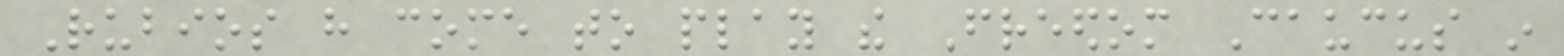Rubios have come to play the Freedom Caucus in
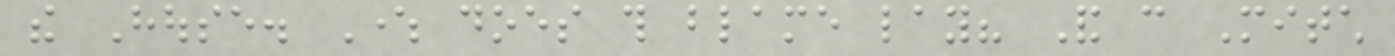the House. Where does this blame lay? And can Mitch
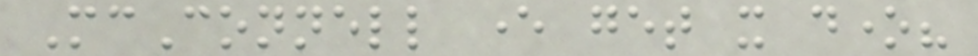McConnell ever get it done?
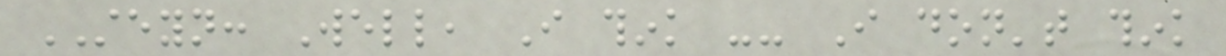STEYN: Well, I think -- I don't think
